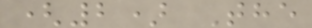(2) The
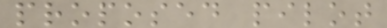proposed pilot
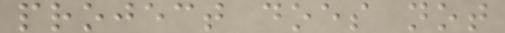project does not
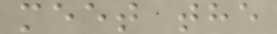meet the
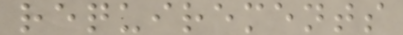requirements
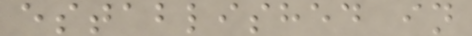established in
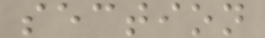section
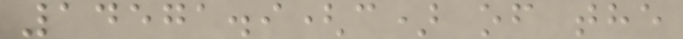14571.9(c) of the
